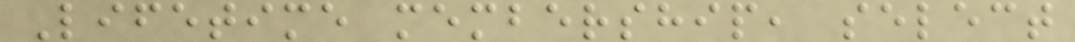Lifetime membership, select
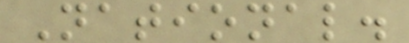National.
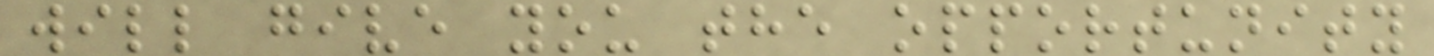will give you the opportunity
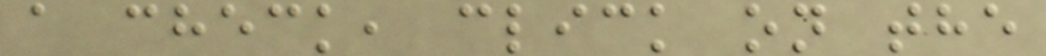a check, click on the
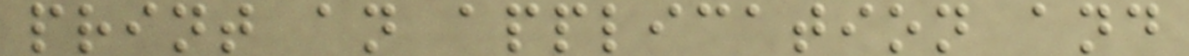print an application and
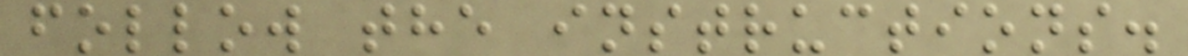follow the instructions.
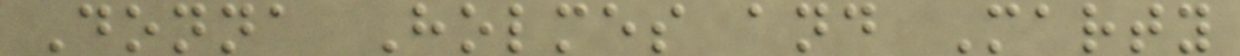Donna Holmes and Marty
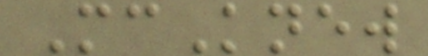McKnew
